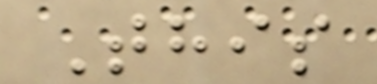This
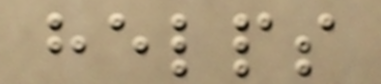helps
